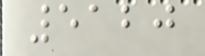5120
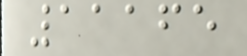11165
